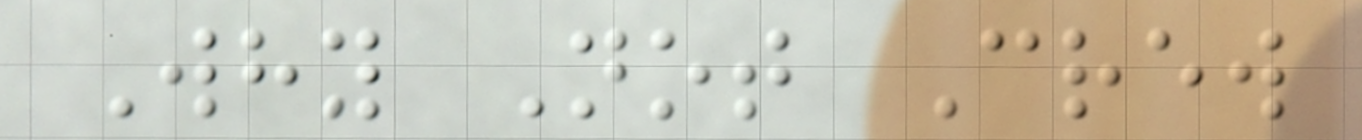Why Not Crew
